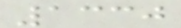1330
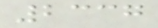2337
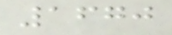1670
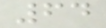64
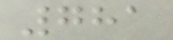781
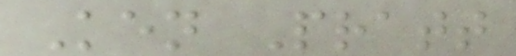Ken Pratt
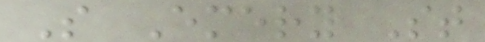S Emery St
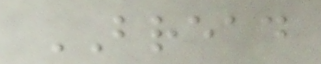BREAD
